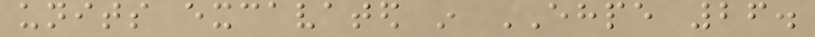units excavated in EHPE 26.
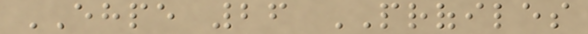EHPE 26 PROFILES
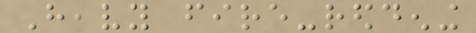Heavy fire-reddening
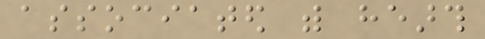associated with hearth
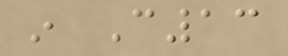in C13
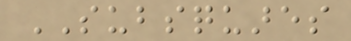SUBSQUARES
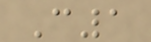C1
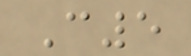C5
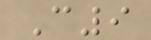C9
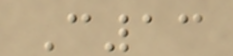C13
